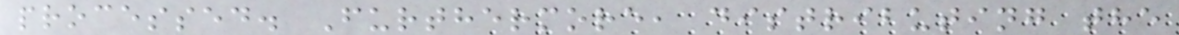processed. Furthermore, distributing the
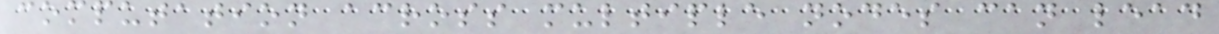computation across multiple nodes can lead
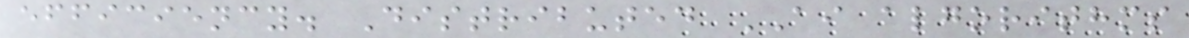efficiency. Distributed AI algorithms
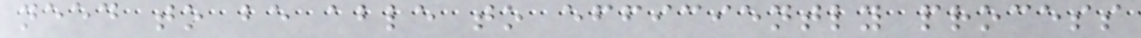need to be able to efficiently process
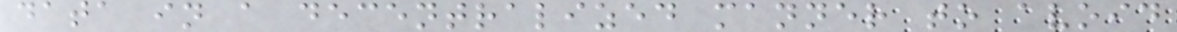data in a decentralized manner to avoid
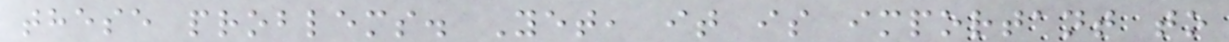these problems. Yet, it is important to
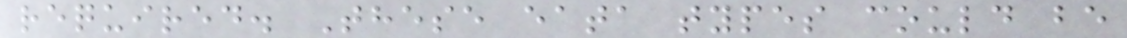required. These eata types could be
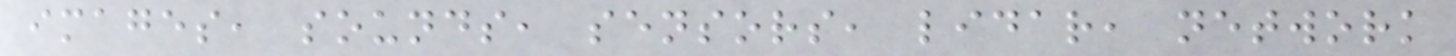images, sounds, sensors, lidar, network
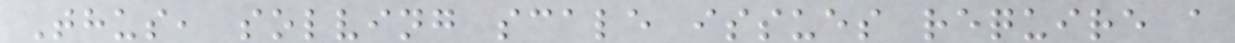Thus, solving scale issues require a
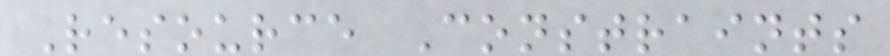Resource Constraints
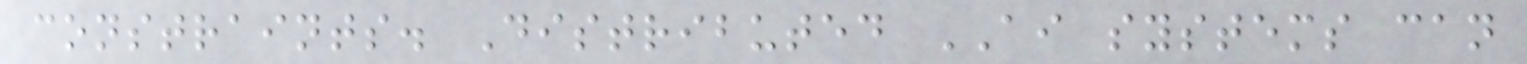constraints. Distributed AI systems can
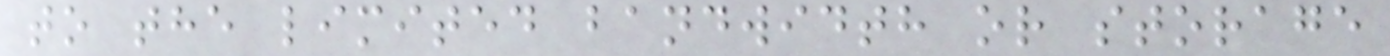to the limited bandwidth or storage
